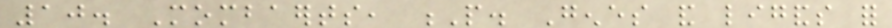10. Mombaerts, P. Genes and ligands for
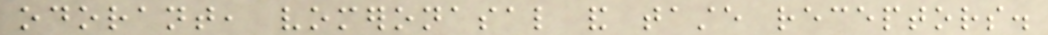odorant, vomeronasal and taste receptors.
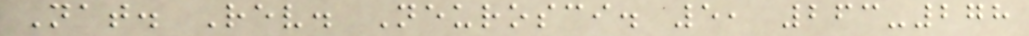Nat. Rev. Neurosci. 5, 263-278
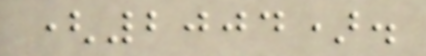(2004).
